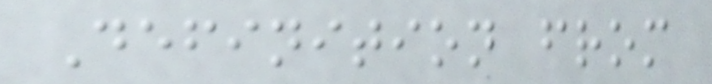Definition from
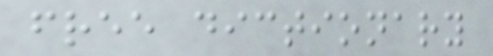free dictionary
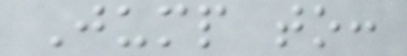Jump to:
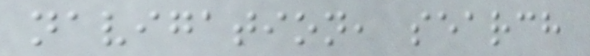navigation, search
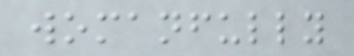womanfully
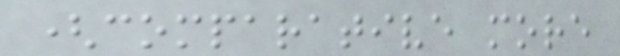(comparative more
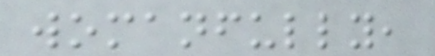womanfully,
